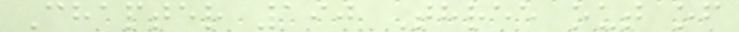Chapter 190 Three out of
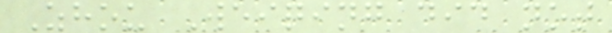Zhou Weiqing did not
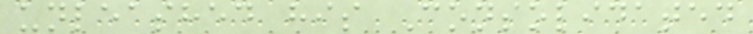unleashed his Consolidated
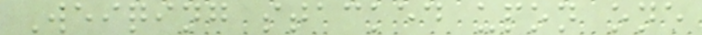Weiqing stacked upon one
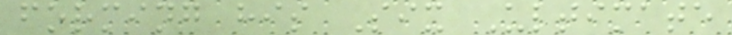forming his Six Ultimate
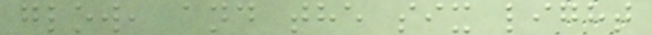glow, and the six light
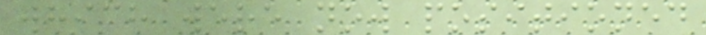which were now positioned
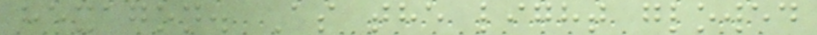hexagon. As the light glowed
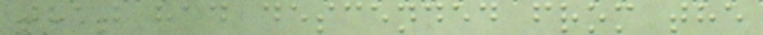that had descended from the
